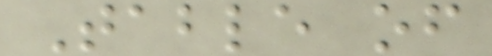Table of
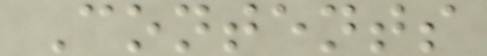Contents
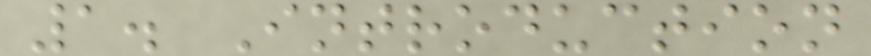1. Introduction
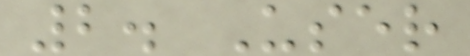2. User
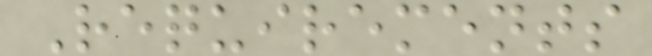Requirements
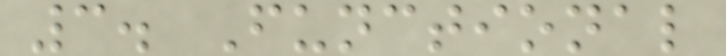3. Functional
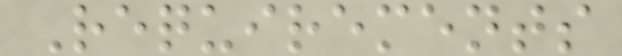Requirements
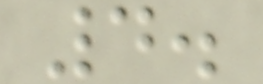4.
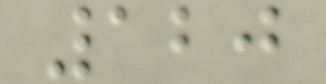120
